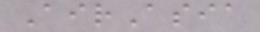AirAsia
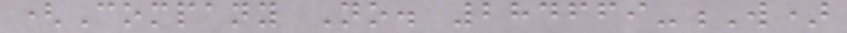(Company No. 284669-W)
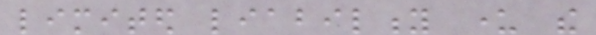limited liability under the
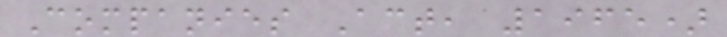Companies Act, 1965)
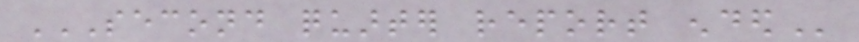SECOND QUARTER REPORT ENDED
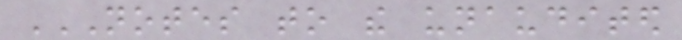NOTES TO THE UNAUDITED
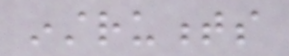instruments
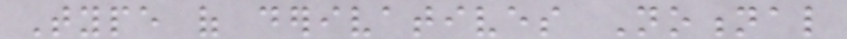Type of derivatives Notional
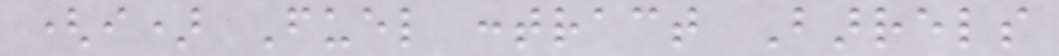(i) Fuel contract Barrels
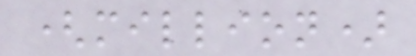(million)
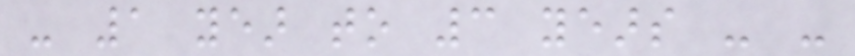- 1 year to 3 years - -
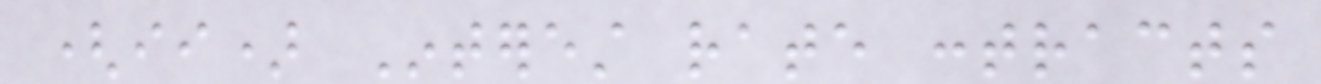(ii) Interest rate contracts
